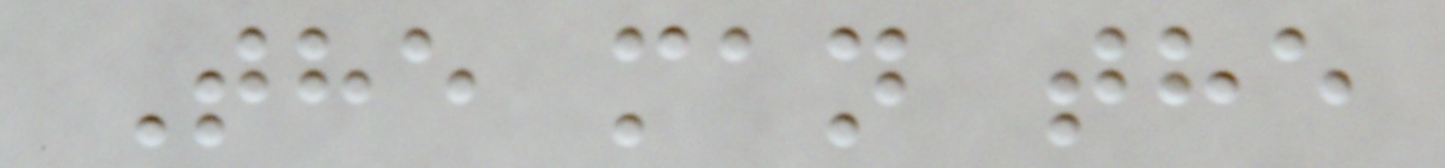The man the
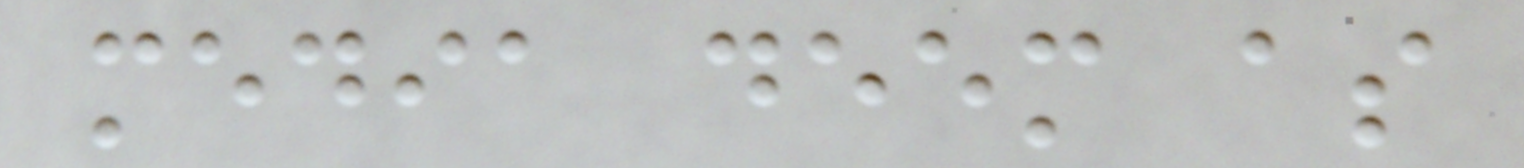media deem as
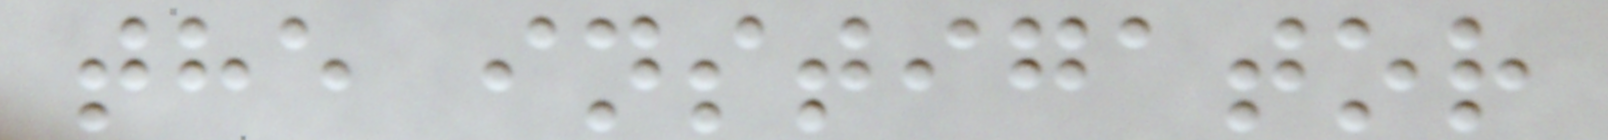the instigator
